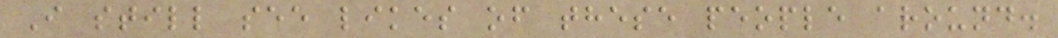I still see likes of these people around.
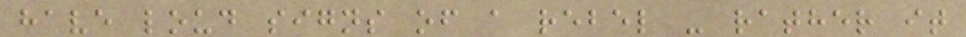have loud signs of a rebel - rather it
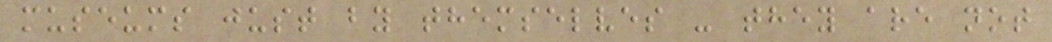museums just by themselves - they are not
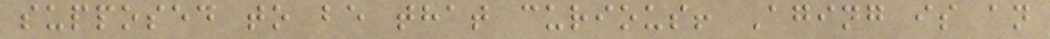supposed to be that curious! Aging is an
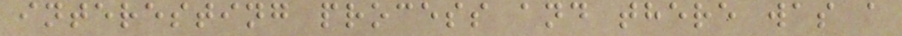interesting process and there was a
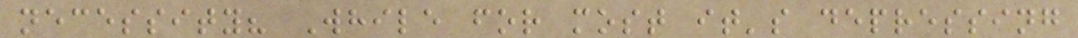necessity? While for most it's depressing
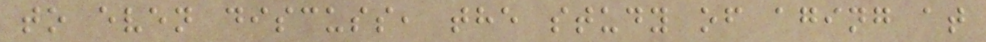to even discuss, the study of aging at
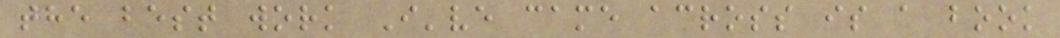the best work I've came across is a book
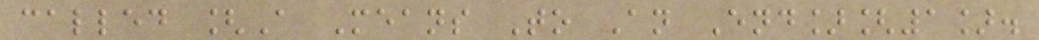called [A Means To An End][1].
